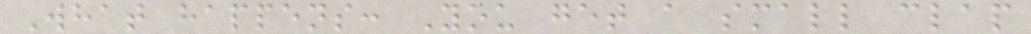What happens: You get a small clap
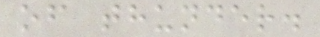of thunder.
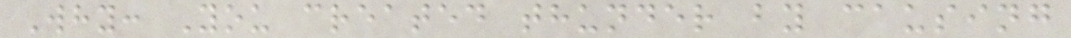Why: You created thunder by causing
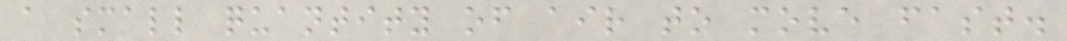a small quantity of air to move fast.
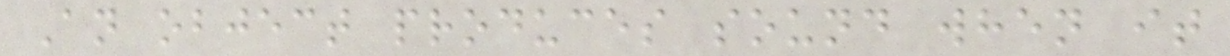An object produces sound when it
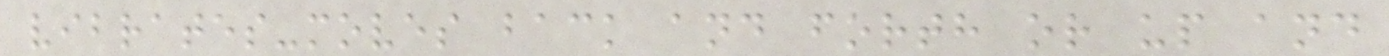vibrates-moves back and forth or up and
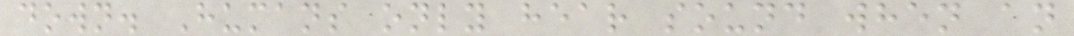down. Humans only hear sound when an
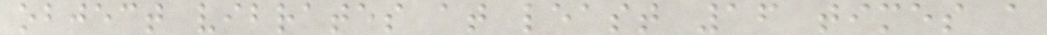object vibrates at least 16 times a
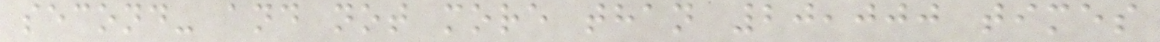second- and not more than 20,000 times
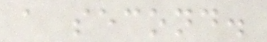a second.
